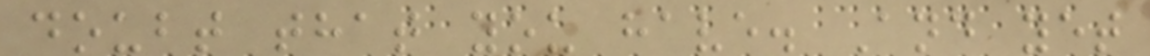doubt that you have. And yet
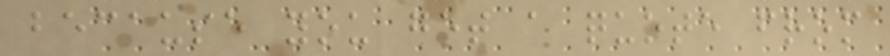because you get a quote from
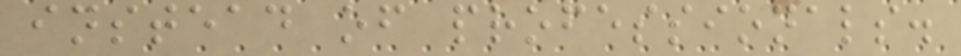instead of professionals.
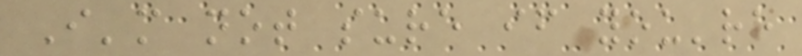I'm not sure if you're
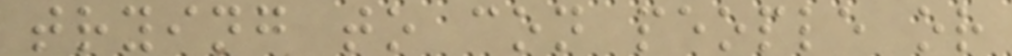trying to con people or
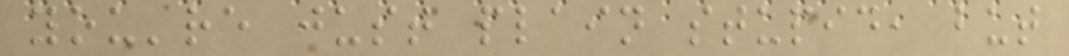you're just plain stupid, but
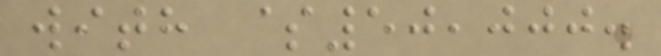with $50,000.
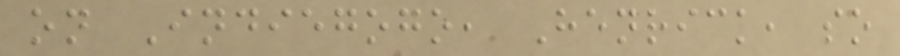on Indiegogo, Henrick, so
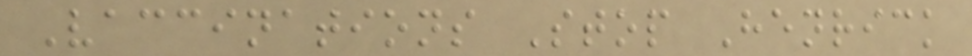Vaccinations Stop Henrick
